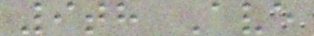9th Ave
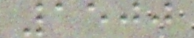1500
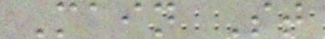Main St
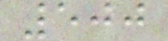500
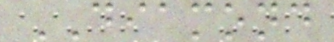DIAMOND
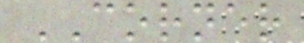CORNER
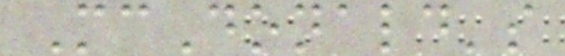McDonald's
